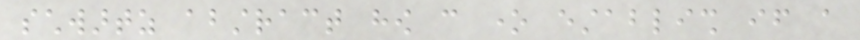schwartz abstract how can one establish if a
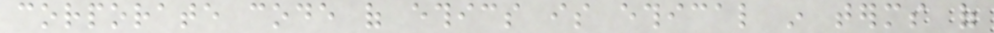corporate code of ethics is ethical in terms of
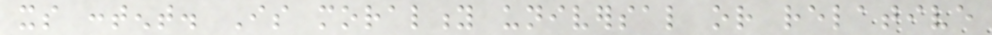its content. Is morality universal or relative
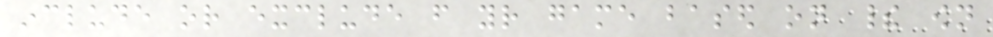include or exclude from your game based on their own
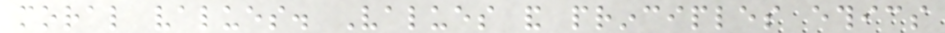moral values. Values and principles ethics
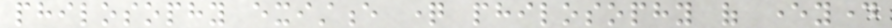philosophy existence question philosophy of everyday
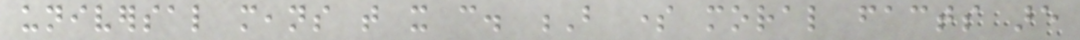universal means that it can. B some moral facts are
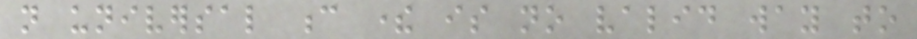not universal c there is no valid way to
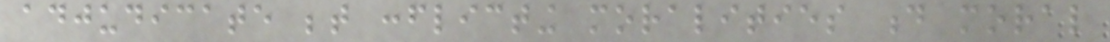adjudicate between conflicting moralities d moral
